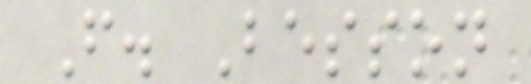F. Besson
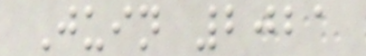Juin 2021
